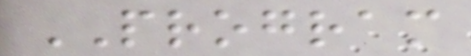PROGRAM
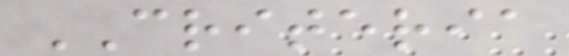CRITERIA
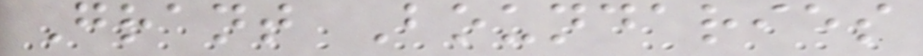Grant Boundaries
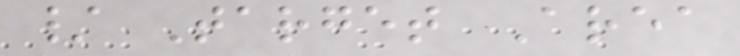/ Target Area
